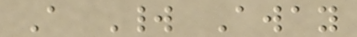A World Away
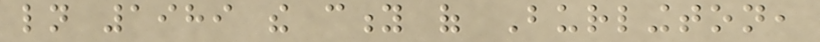ln 1989 the city of Burlington,
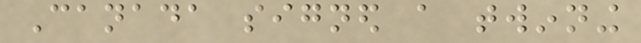Canada signed a twinning
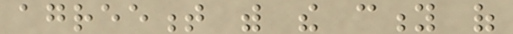agreement with the city of
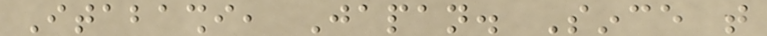Itabashi, Japan. Since that
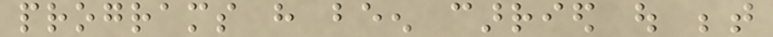programs have been carried out between
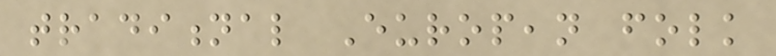traditional European folk
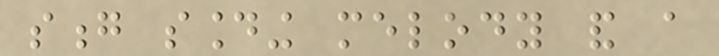song sounding melody and a
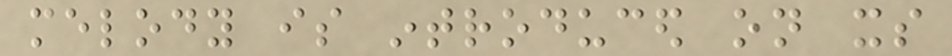melody is introduced on its
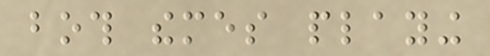both themes playing
